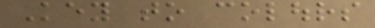Key to colours
